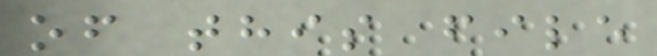of this file
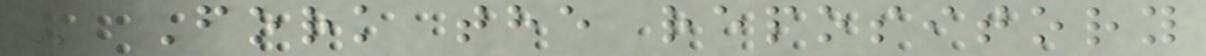- Fork the repository
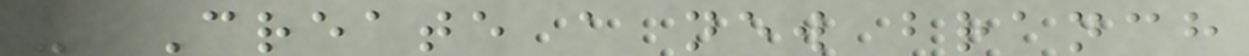- Create a new branch
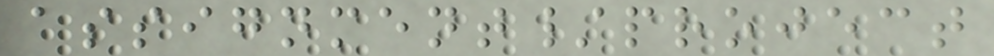assignment/project
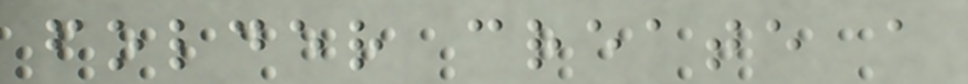folder create a
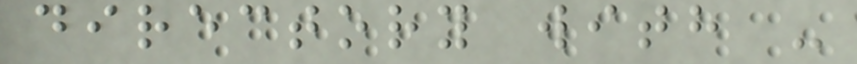directory with -
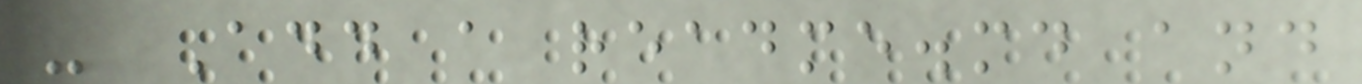- Add a readme.md and
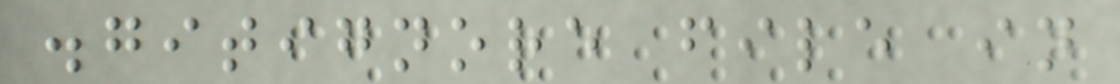.gitignore file in
